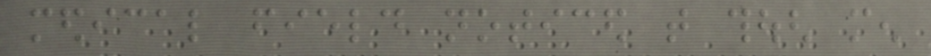medical field noticed that though men
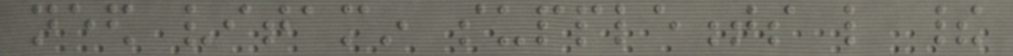need vitamin supplements like their
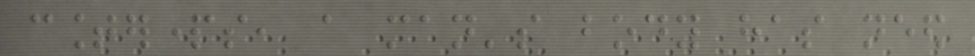counterparts, a man's body has need
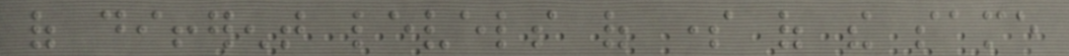of different levels of some of the same
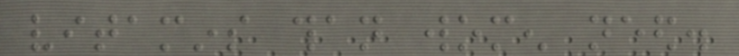vitamins than women need.
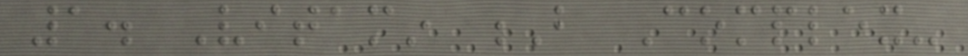1. Vitamin B Complex-
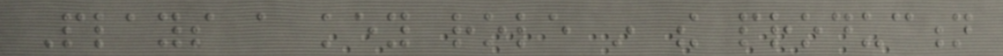Plays a key role in the production
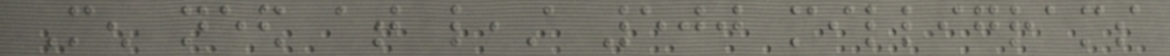Men need at least 500 milligrams
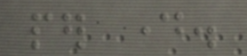per day.
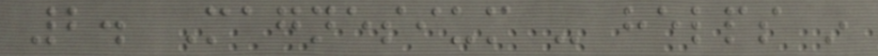2. Magnesium - helps in
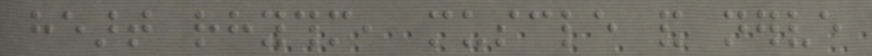heart rhythm, muscle and nerve
